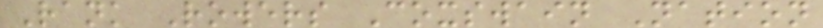Rank Rowers Coxswain Nation
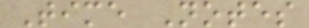Time Notes
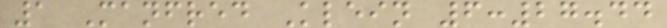1 Manfred Klein 6:27.44
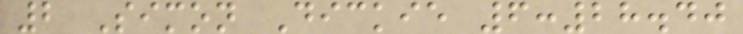2 Simon Dickie 6:28.40
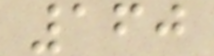160
